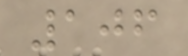106
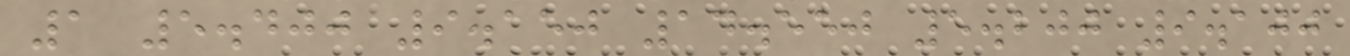1 5.400 9.150 14.550 5.200 9.100
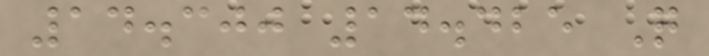14.300 14.425 Q
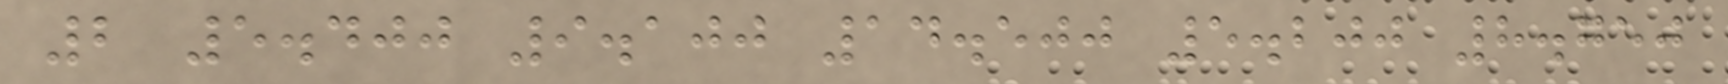2 5.400 9.100 14.500 5.200 8.750
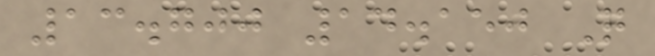13.700 14.150 Q
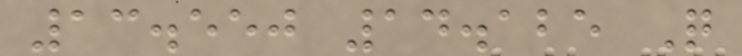13.550 14.125 Q
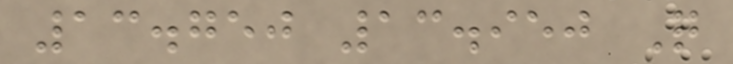13.750 13.950 Q
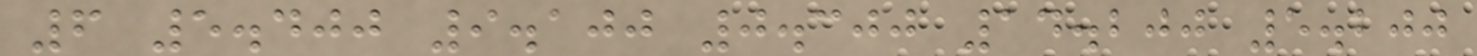6 5.400 9.100 0.300 14.200 5.200
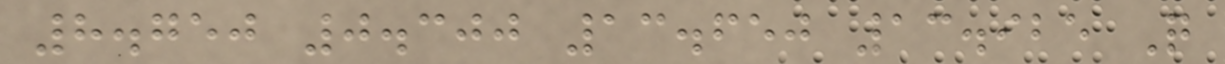8.750 0.300 13.650 13.925 Q
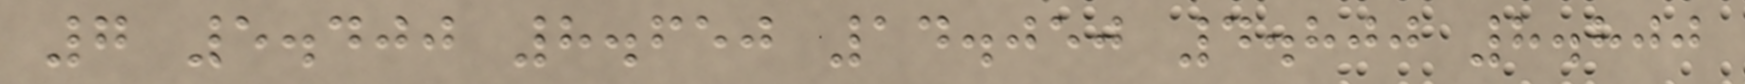7 5.400 8.650 14.050 4.800 8.800
